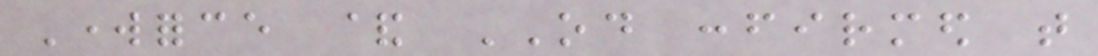Workforce & OD confirmed that
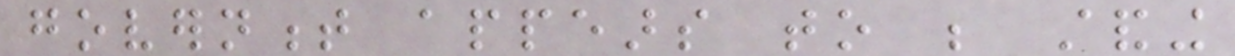government appears to be standing
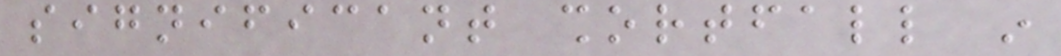significant shortfall in
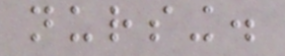nursing.
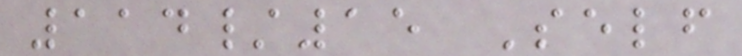114/15 Self
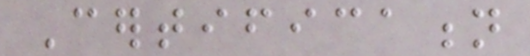Certification
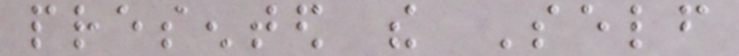presented the Self
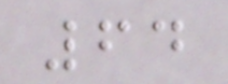64
